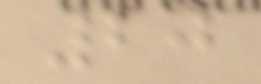20
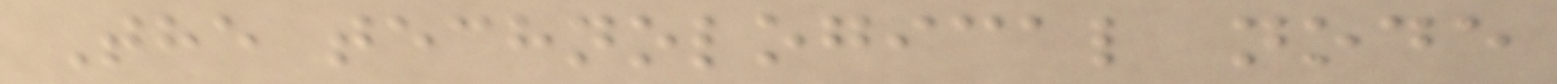The technological node
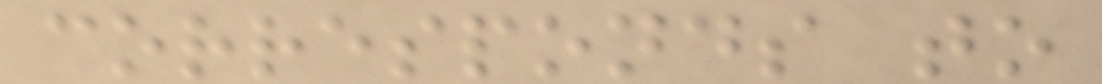corresponds to
